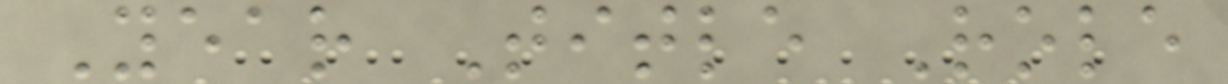Year Title Role
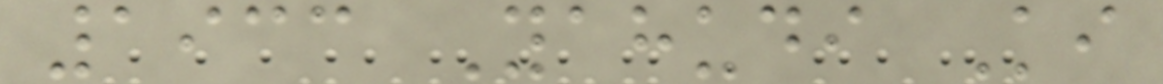1933 Yahudi Ki
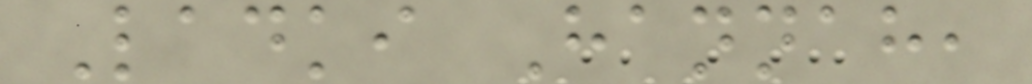Ladki Hannah,
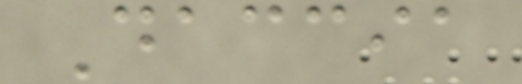Daccia
